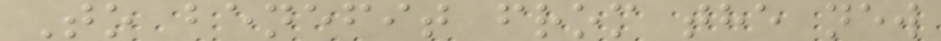To benefit from the new
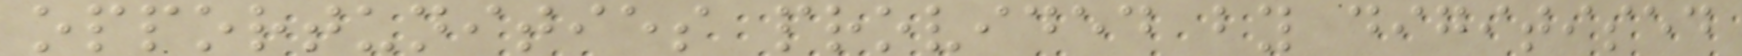opportunities provided by digitised
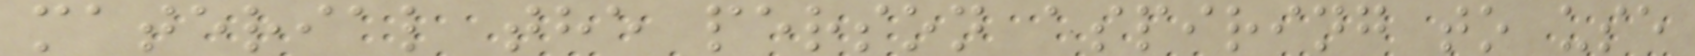material the person aspiring to use
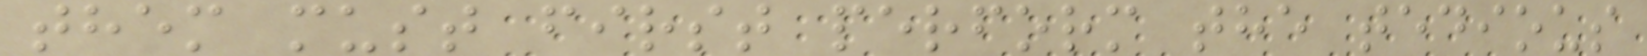them must first perform the tedious
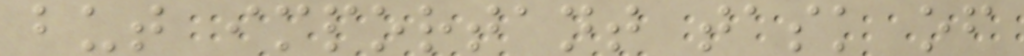but important task of
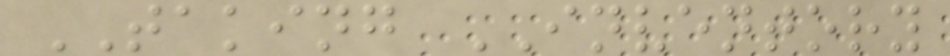TAKING INVENTORY
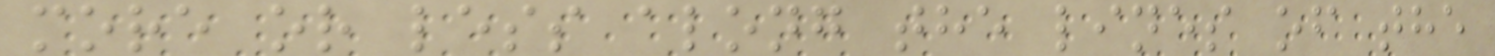more or less along the lines of the
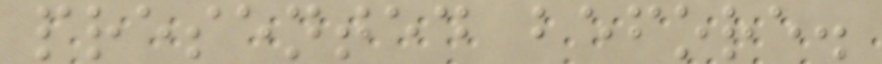presented before.
